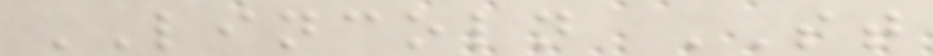LINCOLN ST
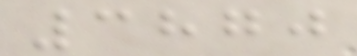3870
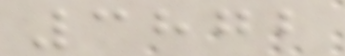3872
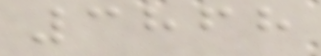3868
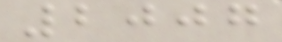2007
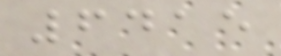6415
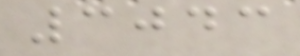3043
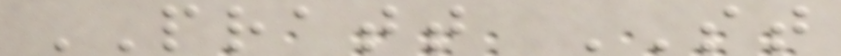PRATT ST
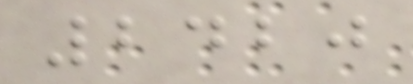2420
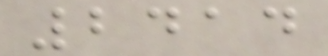2414
